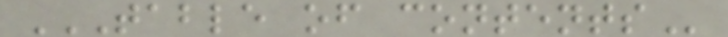TABLE OF CONTENTS
